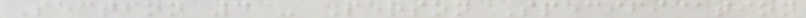Section 4 - Person Specification
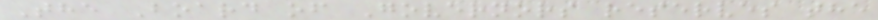The Board of Governors reserves the
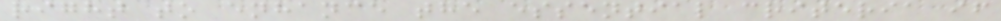right to enhance the essential criteria if
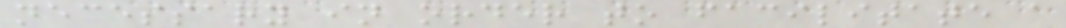necessary in order to facilitate a
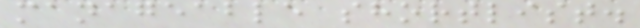manageable shortlist.
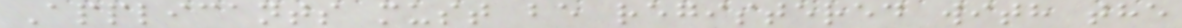Applicants must be registered with the
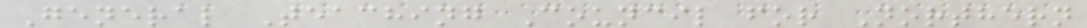General Teaching Council for Northern
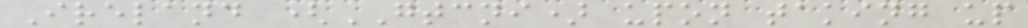Ireland (GTCNI) upon taking up
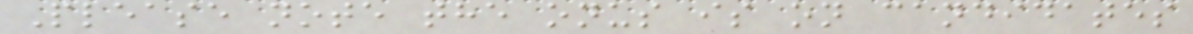Please note the onus is on candidates
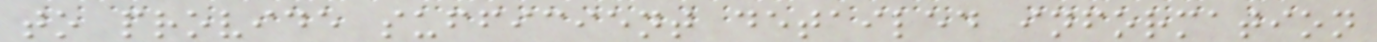to provide sufficient detailed information
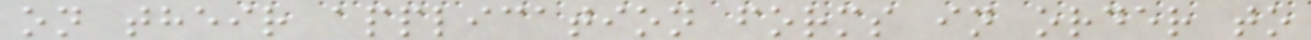on their application forms in order to
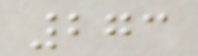273
